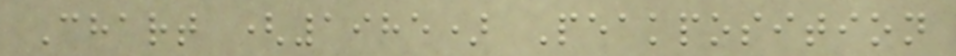Chart (1985) Peakposition
